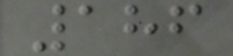186
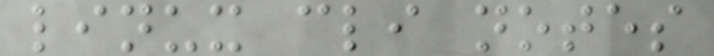linux cli notes
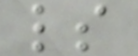ls
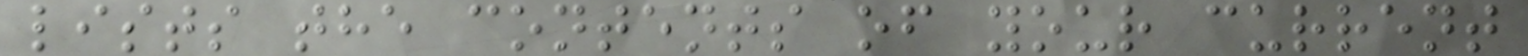lists the contents of your current
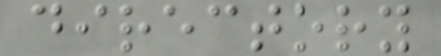directory
